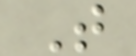T
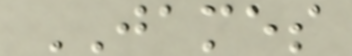JAMES
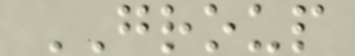GROUP
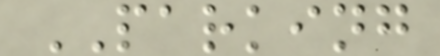PARKING
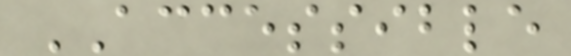ACCESSIBLE
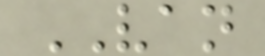VAN
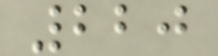220
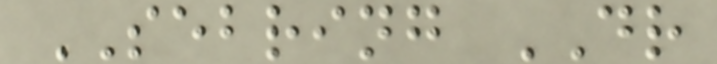SEBRING DR
